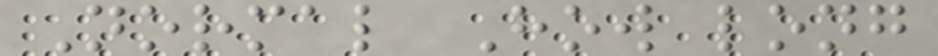Normal How long
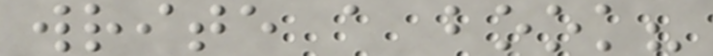write a book?
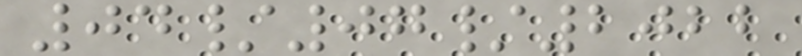04/07/2022
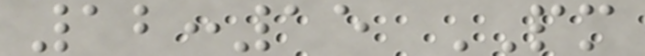12:15 PM
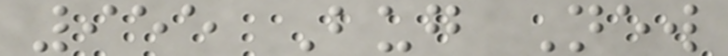955 Bug New
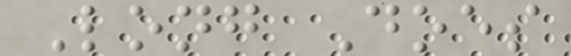Long Does
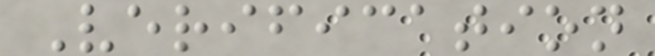Verification
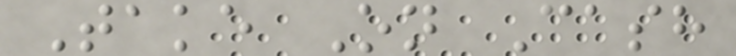Take On Cash
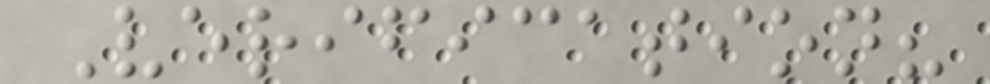Verification?
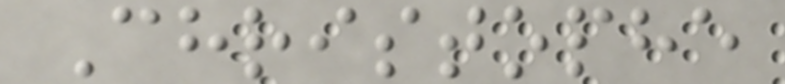Christophe
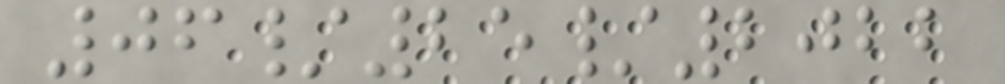06/25/2022
